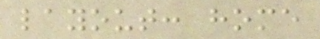layout: home
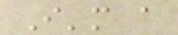I'm a
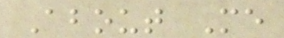About Me
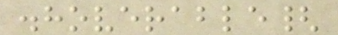.hoverable{
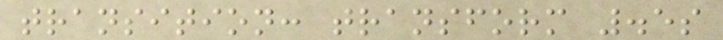transition: transform .5s
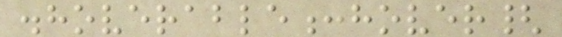.hoverable:hover{
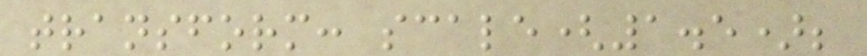transform: scale(1.5);
